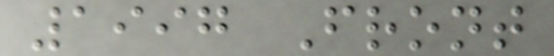1997 Front
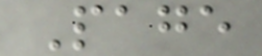Page
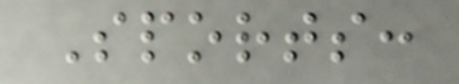Sports:
